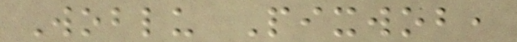Woblu Pixwob,
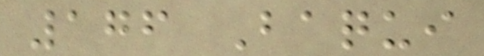176 Baqui
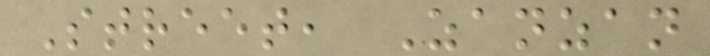Street, Zanzan
